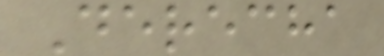Derecha
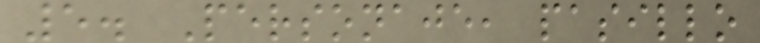5. Personaje, pasillo
